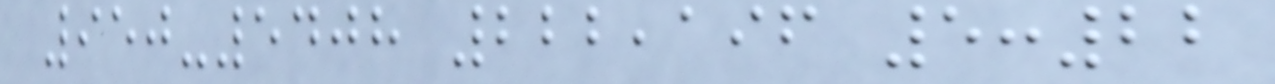950-5408 222,196 5:22
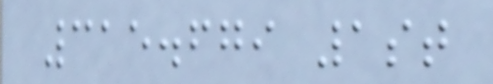315.679 1st
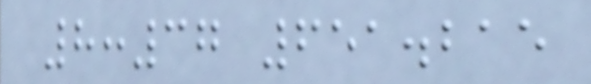8:37 651.215
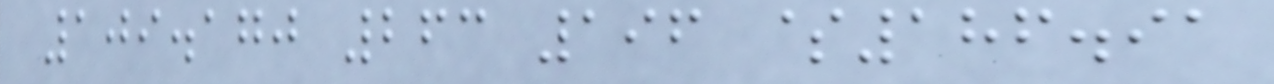109.170 263 196 $186.91
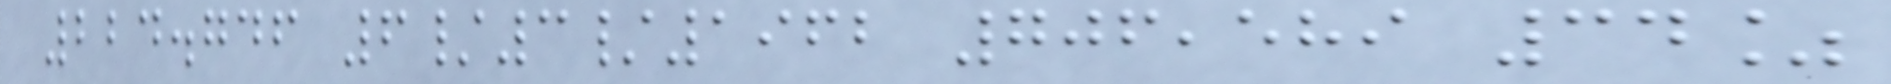224.746 6/3/1962 706,589 34%
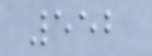552
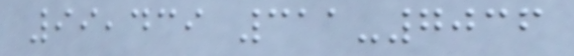99,439 311-7036
